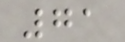71
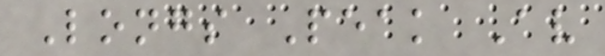Longs Peak Av
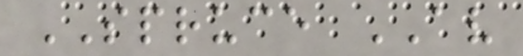SPRUCE AV
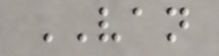VAN
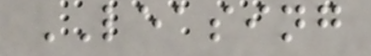LEASING
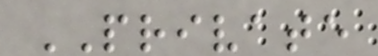PRIVATE
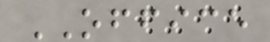OFFICE
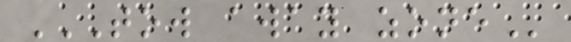TOW AWAY ZONE
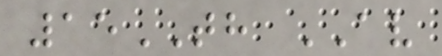15TH AV
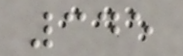345
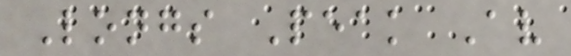Longs Peak Av
